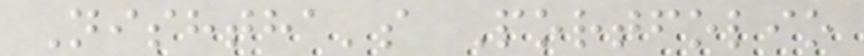Nishtha's Portfolio
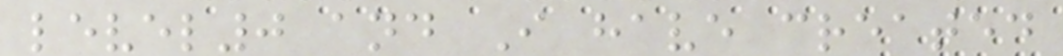level0 and I have created
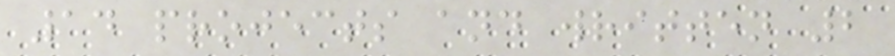14 projects and written 2
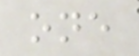one
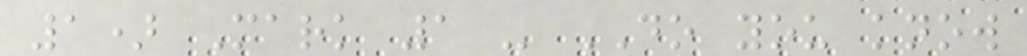1) Mark 1 - DO you know
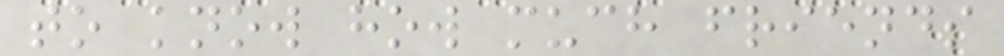to know how much friends
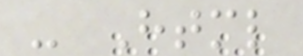- Html
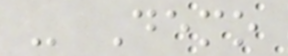- Demo
